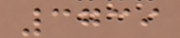3739
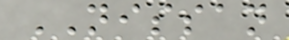NISSAN
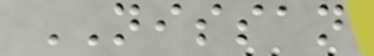NISSAN
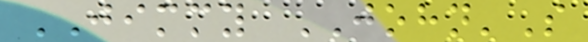JIMMY JOHN'S
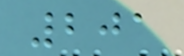201
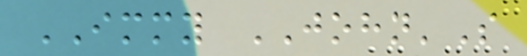IMMY JOHN'S
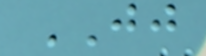JJ
